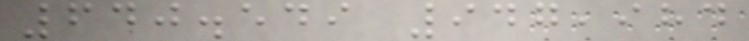640.549 947,984
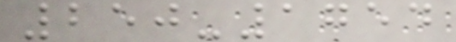250-1754
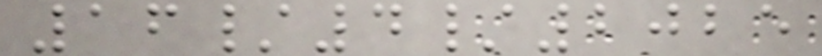16/4/2025
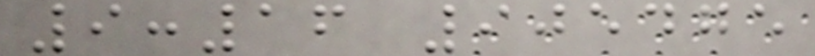9:16 905475
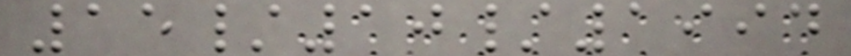15/10/1994
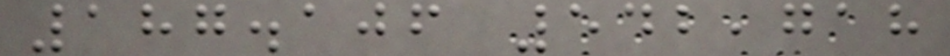187.106 542,718
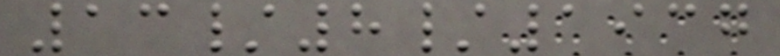13/8/1937
